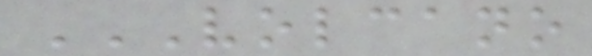VOLCANO
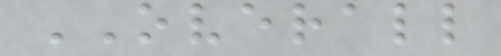OVERALL
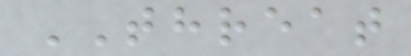THREAT
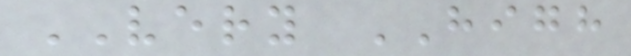VERY HIGH
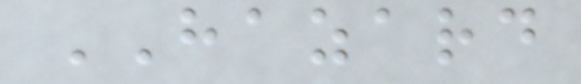HAZARD
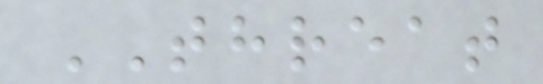THREAT
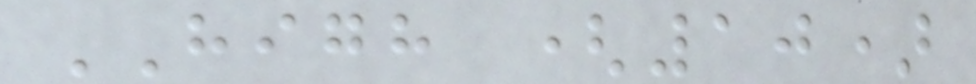HIGH (10)
